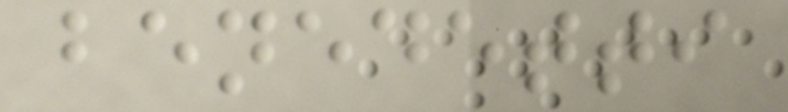benedetti
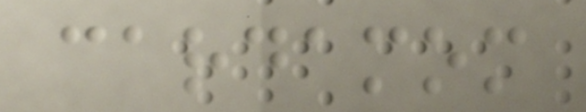cardamom
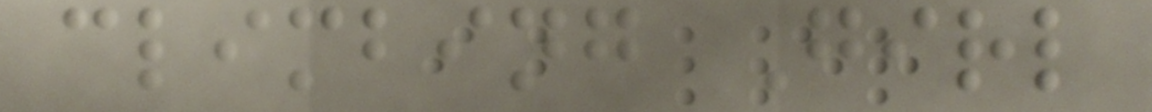climbing Girl
